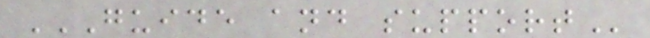GUIDE AND SUPPORT
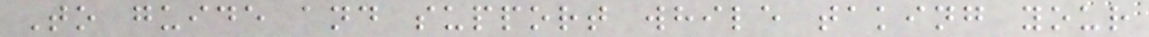To guide and support while taking your
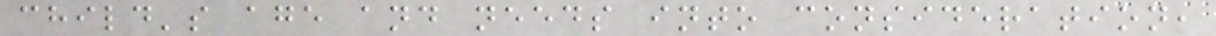child's age and needs into consideration,
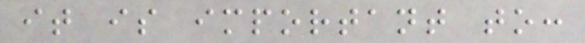it is important to:
